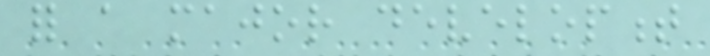for a major development
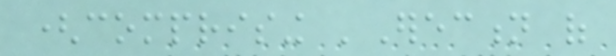(comprising 'Erection of
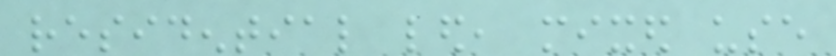residential led, mixed use
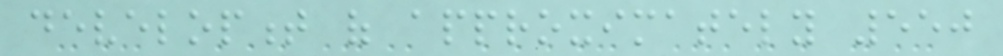development of approximately 550
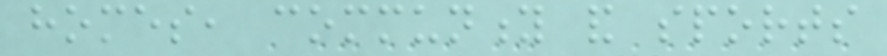homes, community and sports
